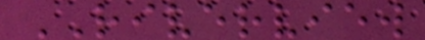RIVERVIEW
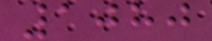1080
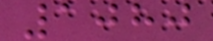1080
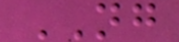NG
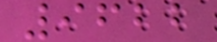9622
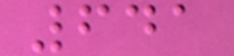641
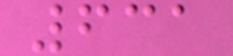631
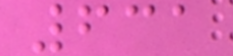631
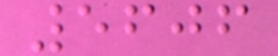5606
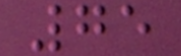75
